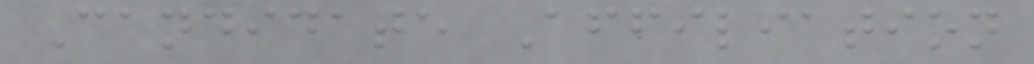Candidate Affiliation
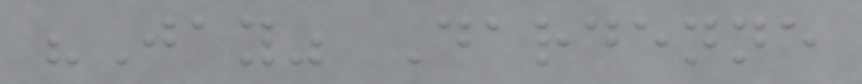"Jay" Dardenne
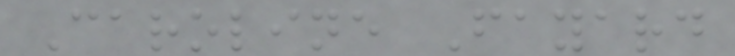Caroline Fayard
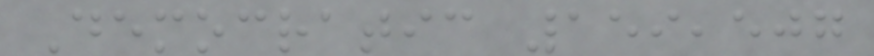Democratic 159,507
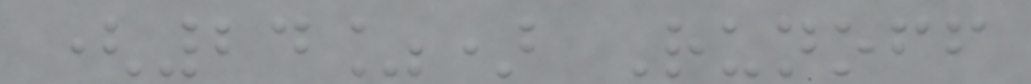(24%) Runoff
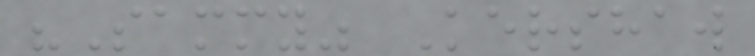"Sammy" Kershaw
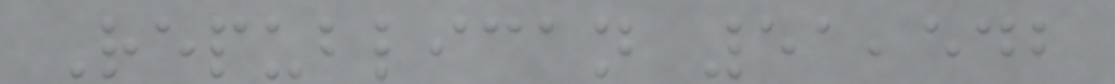Republican 51,542
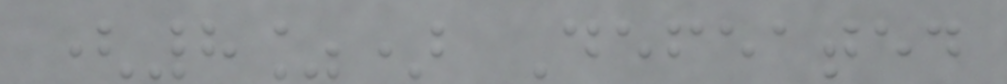(8%) Defeated
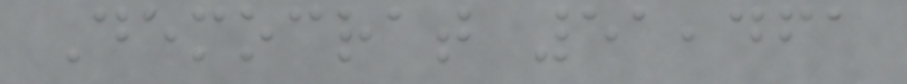Democrat 51,461
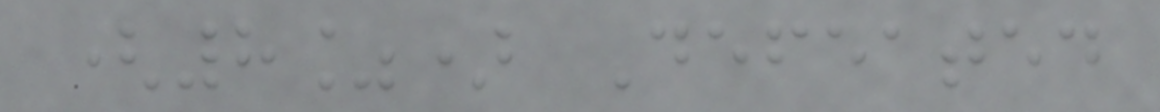(8%) Defeated
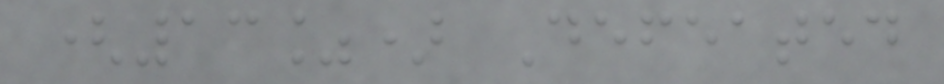(13%) Defeated
